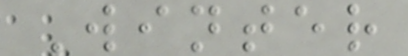Winter
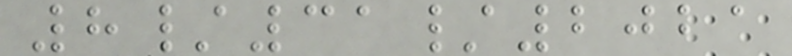8/31/2021
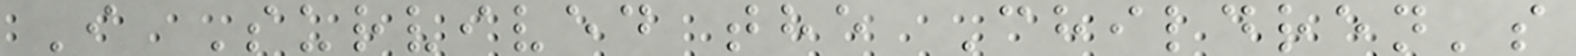I Survived the Children's
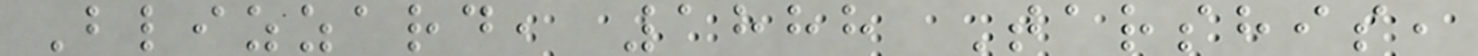Blizzard, 1888 Tarshis,
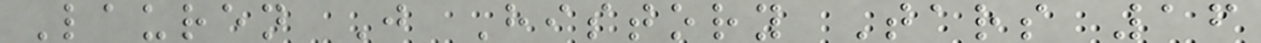Lauren J History Tars 16
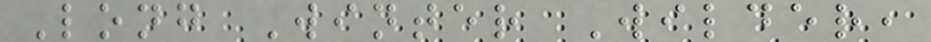Long Winter Wilder,
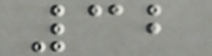32
